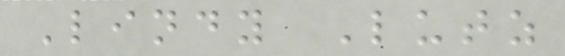Lindy Lutz
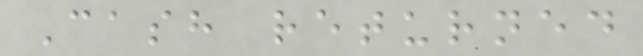Cash returned
